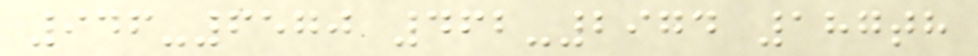946-6570 462-2974 187th
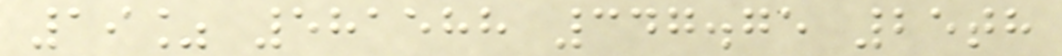19% 581588 347.75 25th
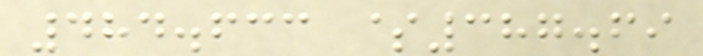484.633 $387.69
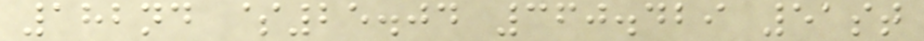182nd $25.04 360.429 51st
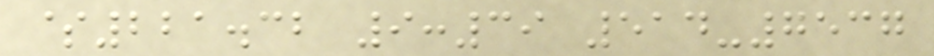$221.32 9:39 514-7537
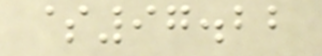$97.22
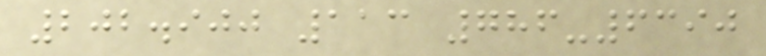202.900 113 786-6390
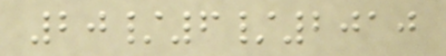20/6/2010
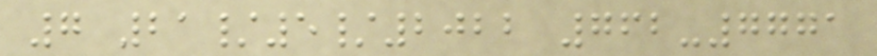7 21/5/2022 762-7771
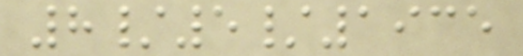8/5/1935
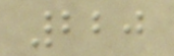220
